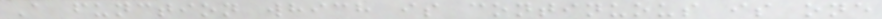A function which is continuous is one
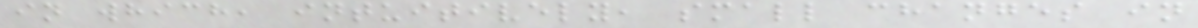in which, intuitively, small changes in
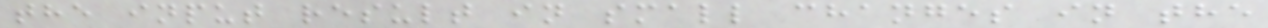the input result in small changes in the
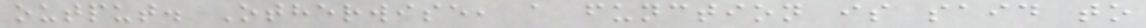output. Otherwise, a function is said to
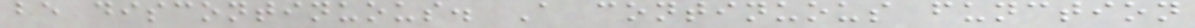be discontinuous. A continuous function
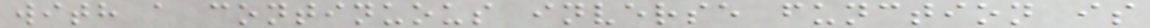with a continuous inverse function is
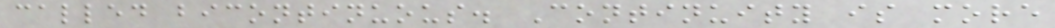called bicontinuous. Continuity is more
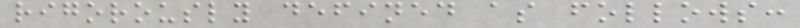rigorously defined as follows:
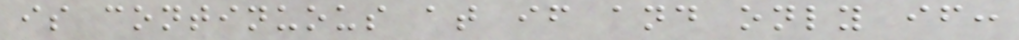is continuous at if and only if:
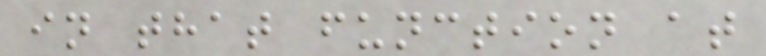in that function at
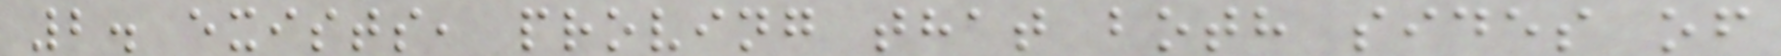2. exists, proving that both sides of
